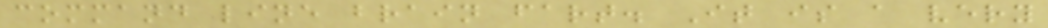command line brain fart. It is a very
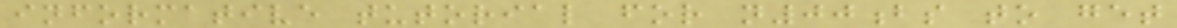informative tutorial for n00bs to get
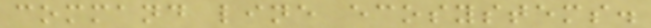command line ecosystems.
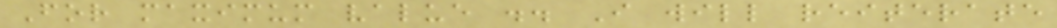For maximum value .. I will reiterate
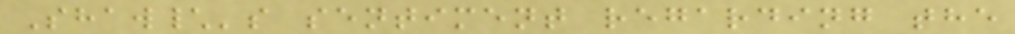Shaw\'s sentiment regarding the
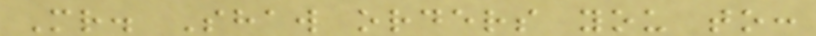Mr. Shaw orders you to:
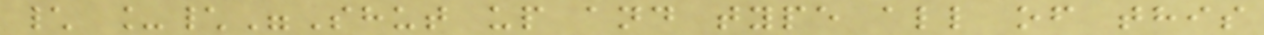\ _\"Shut up and type all of this
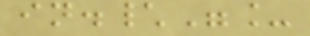in.\"_
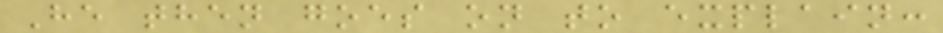He then goes on to explain:
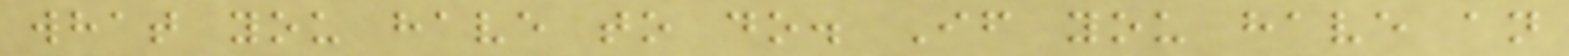what you have to do. If you have an
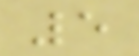5
